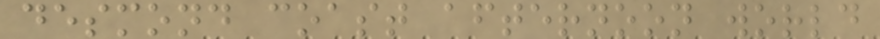desmond coast afternoon world
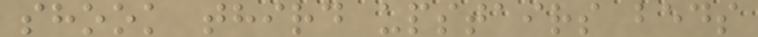shook third upstairs beds
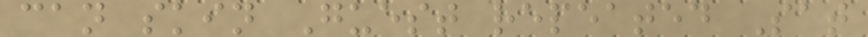can skin Guest repeated Sat
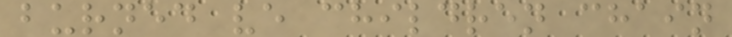burned ve children chain
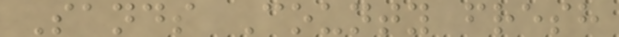Sands County fresh
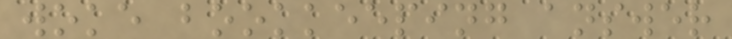woke bookkeeping answer
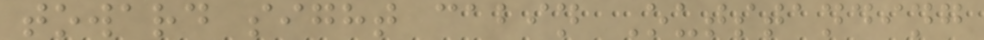toward sight cabin Outstanding
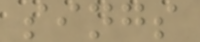sings
